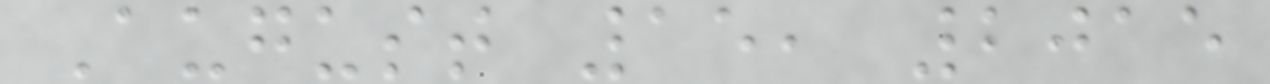August 15, 2015
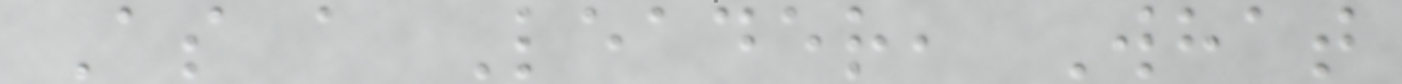As a Leader, What
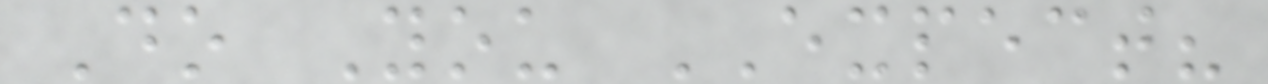Do You EXPECT?
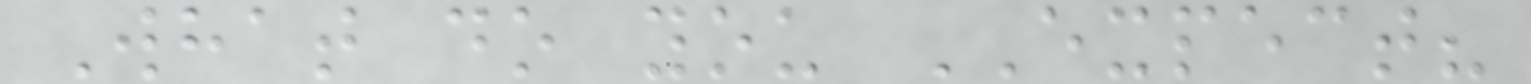What do you EXPECT?
